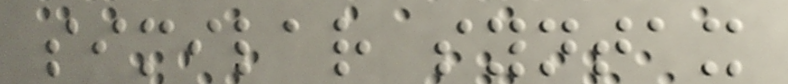similar syntax
